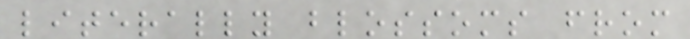literally blossoms from
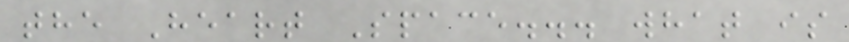the Heart Space... what is
